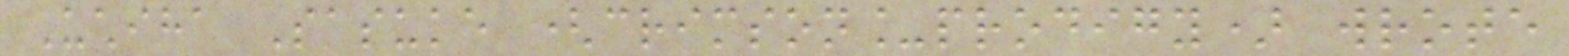Uchiha Sasuke (crimson_prodigy) wrote
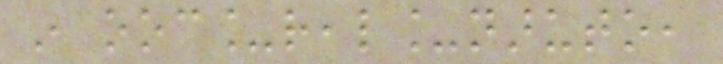in ooc_real_naruto,
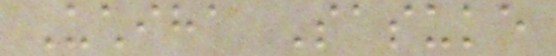Uchiha Sasuke
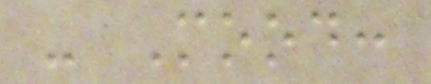- Mood:
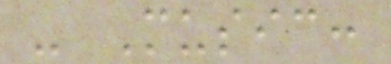- Music:
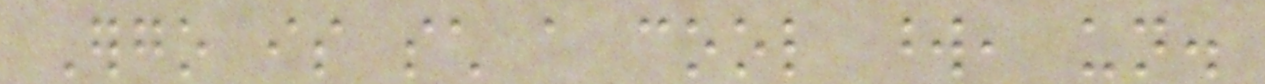Ergo is such a cool word, un.
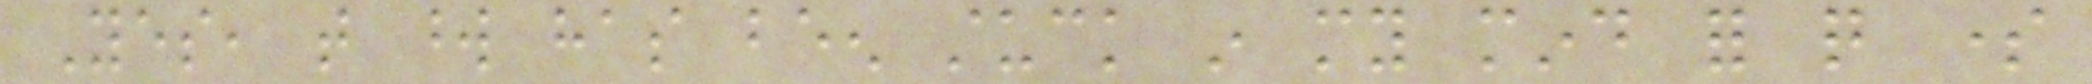Yes, that word has been stuck in my mind for quite some
